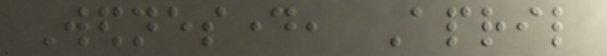Wednesday, April
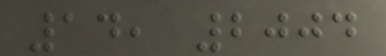14, 2004
